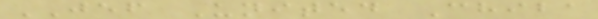JEF United Chiba
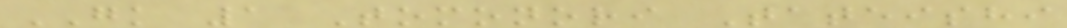GK 1 Tomonori Tateishi
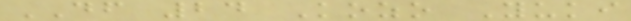DF 24 Kozo Yuki
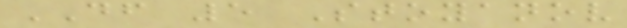DF 5 Stoyanov
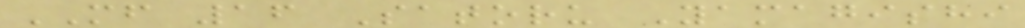MF 16 Satoru Yamagishi
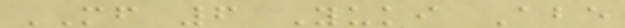MF 6 Yuki Abe
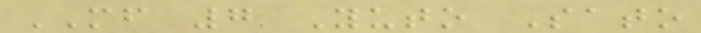MF 7 Yuto Sato
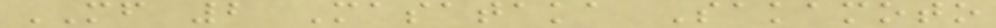MF 2 Masataka Sakamoto
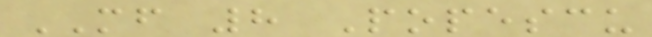MF 8 Popescu
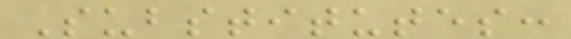Substitutes:
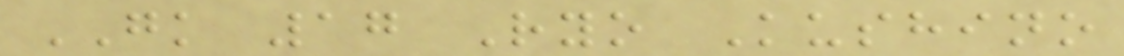GK 17 Ryo Kushino
